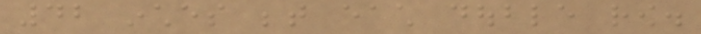42 inches between each double row.
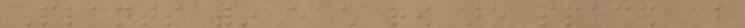Plants within each row are spaced about
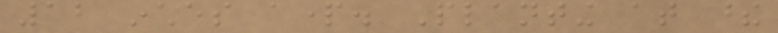12 inches apart. Planting at these
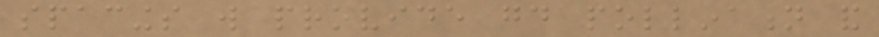spacings will provide good pollination and
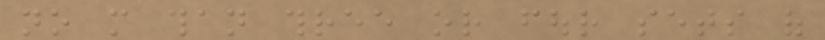no more than three or four sets of
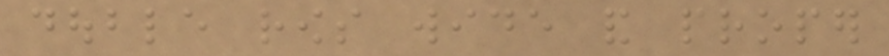double rows wide and proper
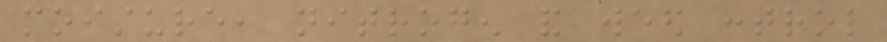moisture, nitrogen and weed control
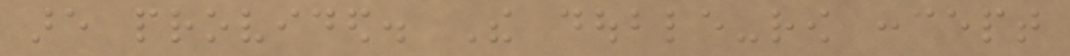are provided. The double-row concept
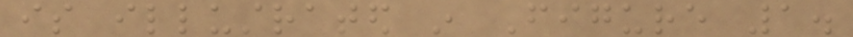is illustrated in Figure 1.
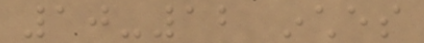10-12 inches
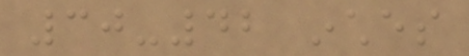30-42 inches
